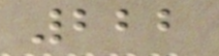222
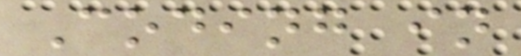Coding in
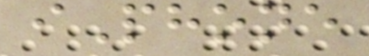iPhone
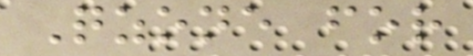Qzone for
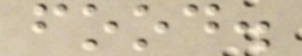food.
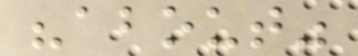"about"
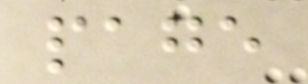page
